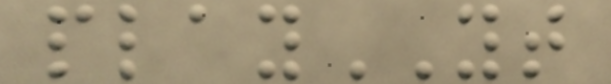playYT
